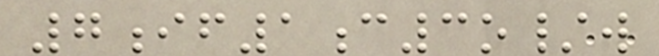7if1c3o/w
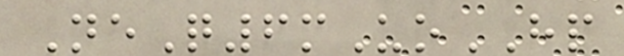NeQ6mUoHP
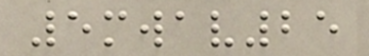5mwav25
